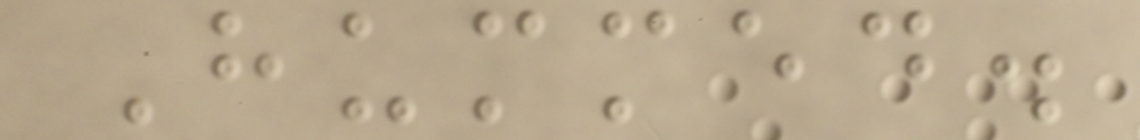Hummed.
